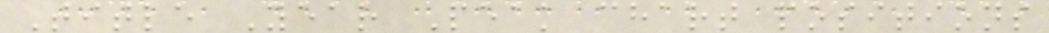Title Year Peak chart positions
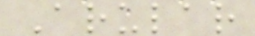Arular
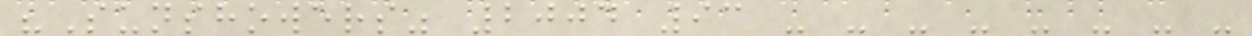"Sunshowers" 2004 93 - - - - - - - -
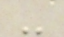-
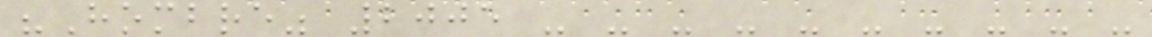"Hombre" 2005 - - - - - - - - - -
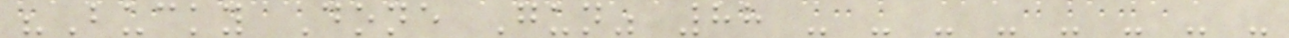"Bucky Done Gun" 88 - - - - - - - -
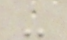-
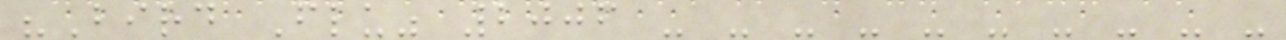"Bird Flu" 2006 - - - - - - - - - -
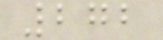272
